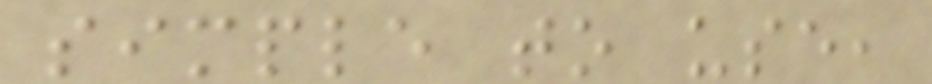simple to use,
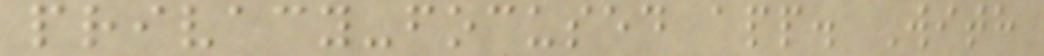privacy-focused app. With
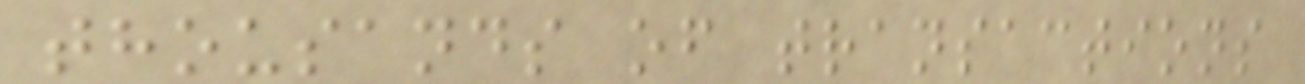thousands of transactions
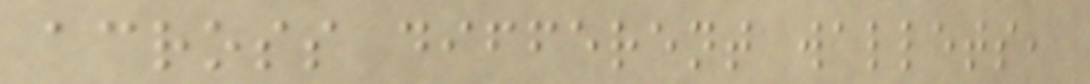across different wallets,
